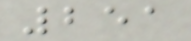251
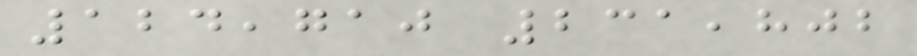124,710 231,802
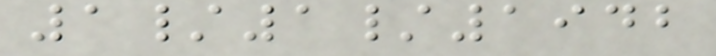1/1/1942
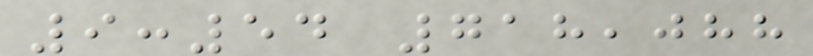9:54 718,088
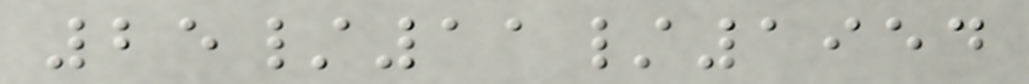25/11/1954
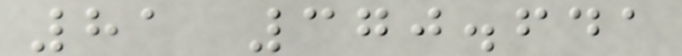81 370.641
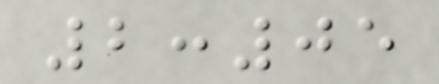2:05
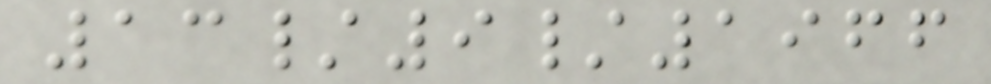13/9/1966
